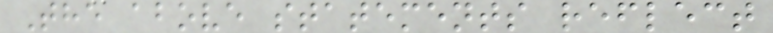The above statements reflect
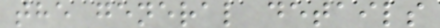the general details
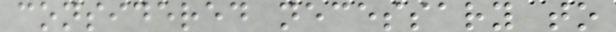considered necessary to
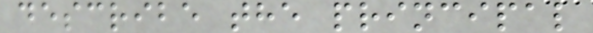describe the principal
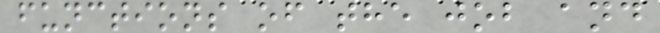functions of the job and
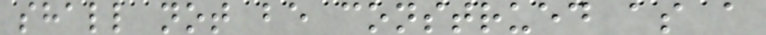shall not be construed as a
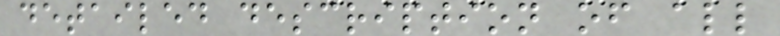detailed description of all
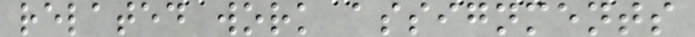related work assignments
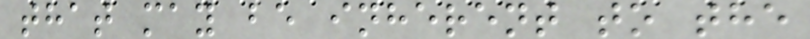that may be inherent to the
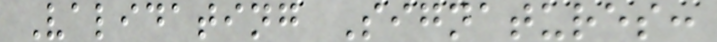Validating Signatures:
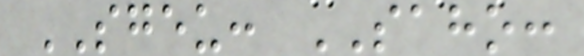SGEU: SAHO:
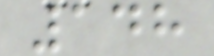148
